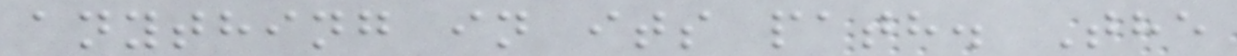anything in its path. The
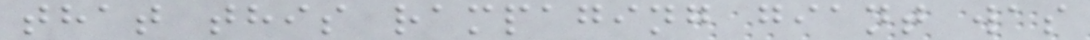that this rampaging giant was
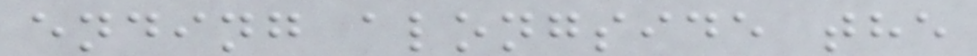ending alongside the
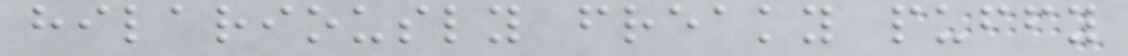hilariously freaky puffy
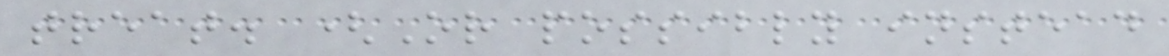treat. (Or possibly instead
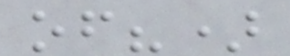of?)
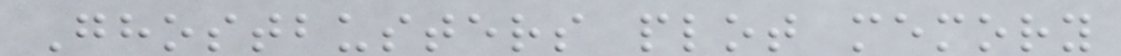Ghostbusters plot memory
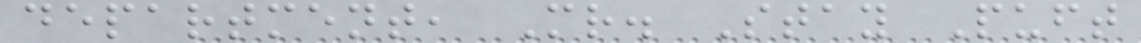department, Mr. Stay Puft
